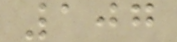107
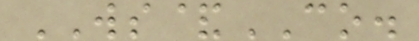WS&CO.
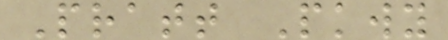Pratt Pkwy
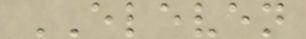ELEVEN
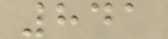841
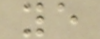ye
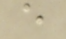e
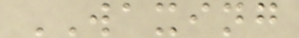WAXING
